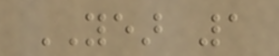YEAR 1
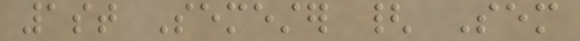1st Semester { Sem
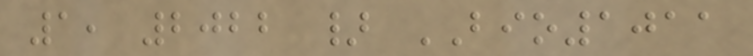1, 2022 } BIO1011
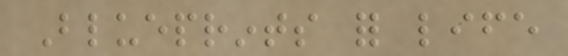Blueprints for life
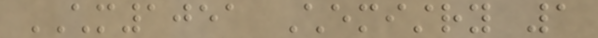CHM1051 Chemistry 1
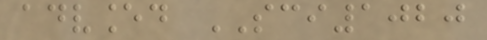advanced SCI1020
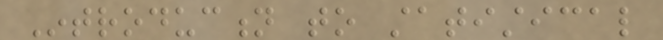Introduction to statistical
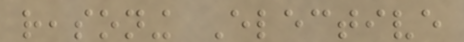reasoning Elective
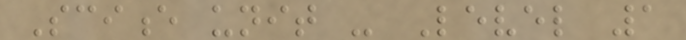Science unit - Level 1
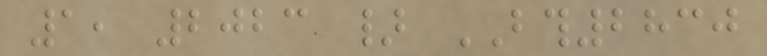1, 2023 } BTH2830
